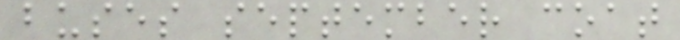buses september coat
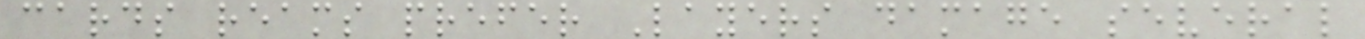cards reams prefer Layers damage several
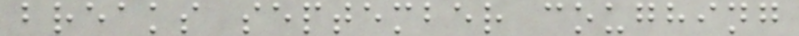breaks september coughing
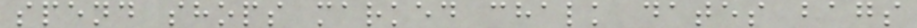spend shops marked chalk dates bags
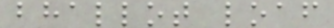bhallot loaf
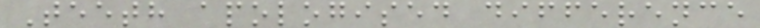Teeth apologised difference
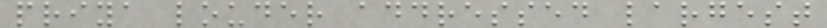priya louder addressed largest
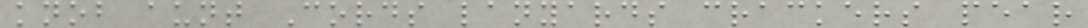knob aunt Cords lanyards crackers pear
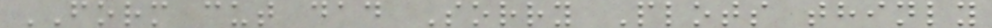FORM cut dad Sorry Plots thinly
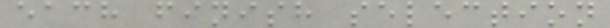each finish selection
